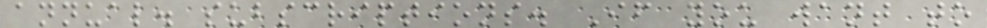annual. subscriptions. If you want to
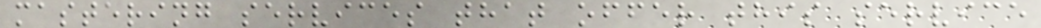mastering services that offer this service
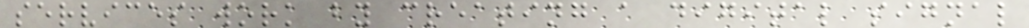services work by creating a digital signal
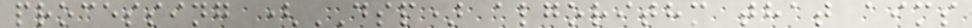processing (DSP) algorithm that aims
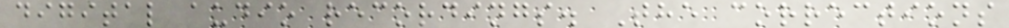digital audio recordings. The corrections
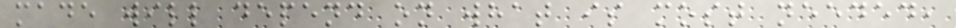made will depend on what is most needed,
